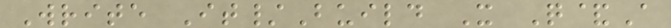Write It/Build It Q&A
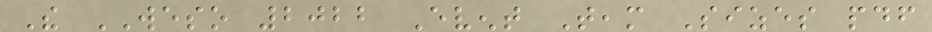The WESO 2022 Event Team Sizes pdf
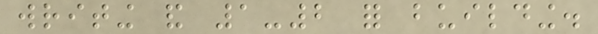writing and 1-2 for building.
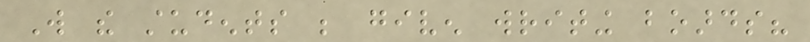Will the students be given writing boards?
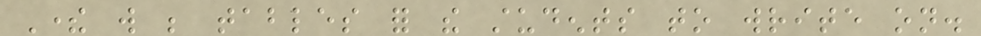There will be tables for the students to write on.
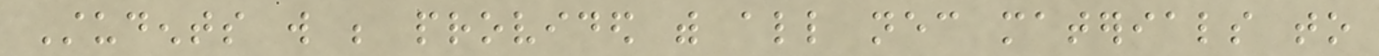Students will be provided with all necessary materials to
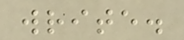write.
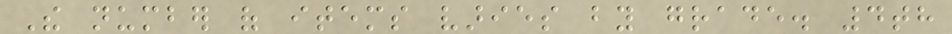The number of items varies by grade. 4th
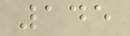145
